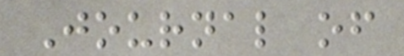Journal of
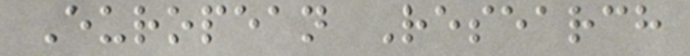European Research
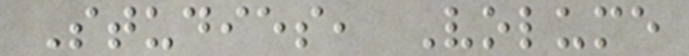Studies, Volume
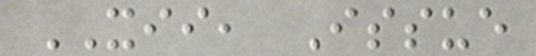XII, Issue
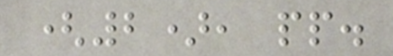(2), pp.
